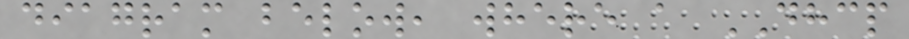diagram below, where a DHCP
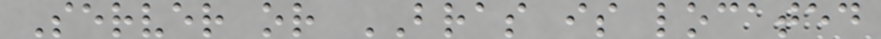Server or BRAS is located
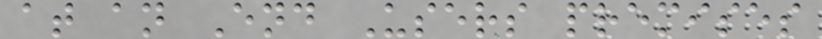at an End Users premises
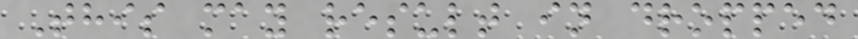This may result in dropped
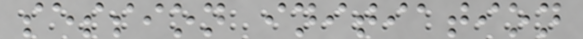session initiation
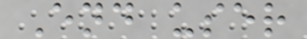End user
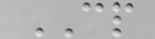CP
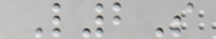L2S
